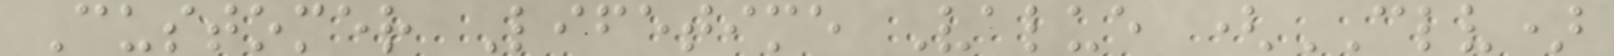Customer Lifetime Value (CLV)
